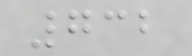732
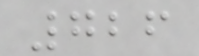726
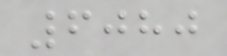6080
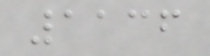1136
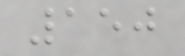150
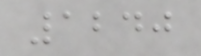1240
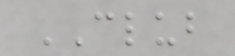CLUB
